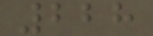228
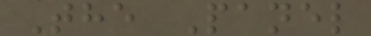The Panel
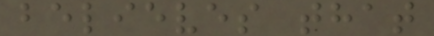believes that
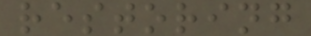restoring
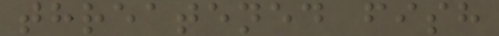threatened fish
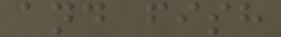and fish
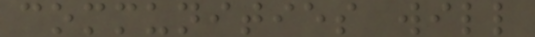communities will
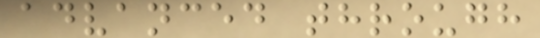advanced through
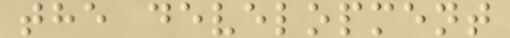the development
